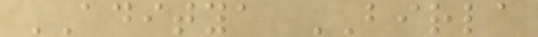ADITYA BIRLA
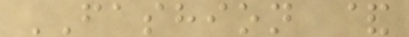FASHION &
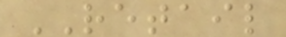RETAIL
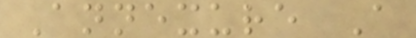Annexure A
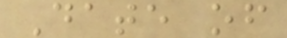Date of
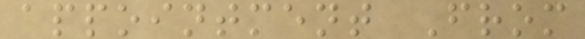appointment From
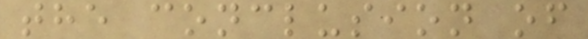the conclusion of
